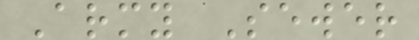Army Sewer
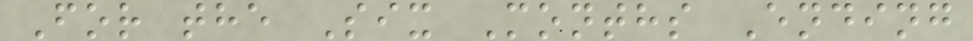For the Six Months Ending
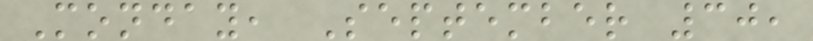Monday, September 30,
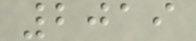2019
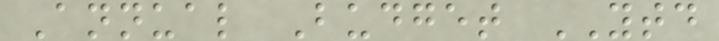Annual Budget YTD
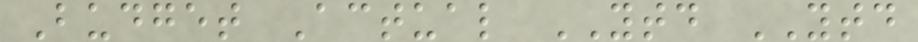Budget Actual YTD YTD
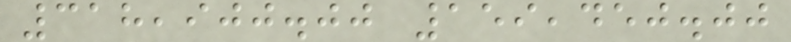318,900.00 159,450.00
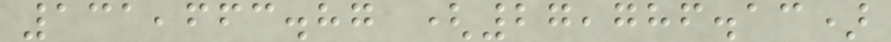131,663.87 (27,786.13)
